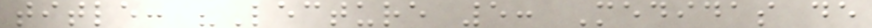title: "Lecture 5: Medidas de
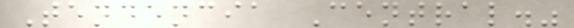Tendencia Central."
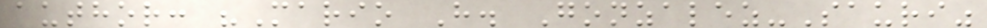author: "Mario H. Gonzalez-Sauri"
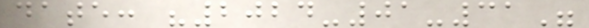date: "2024-01-31"
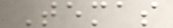Temas
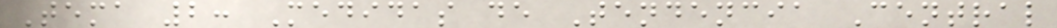Tema 2: Medidas de Tendencia Central
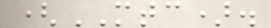(MTC).
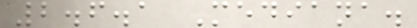2.6.1 Mediana.
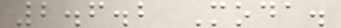2.6.2 Moda.
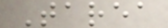Tarea
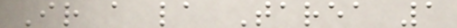Ir a la Tarea 1
